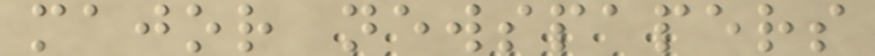major newspapers
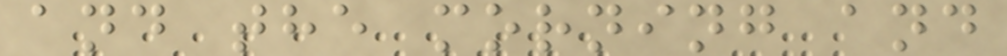and the morning and
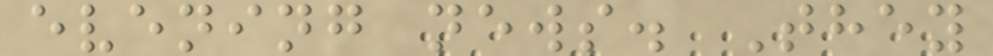evening news. They
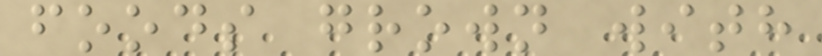foods grown with
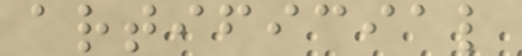artificial
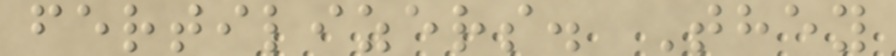fertilizers. They
